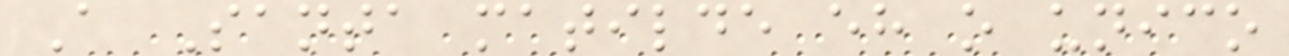A Santa matilde eh o unico
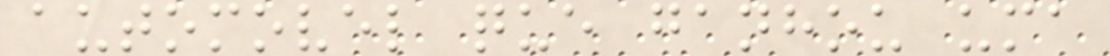automovel que ganhou uma
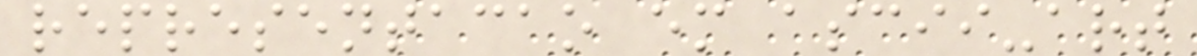representacao em ascii-art
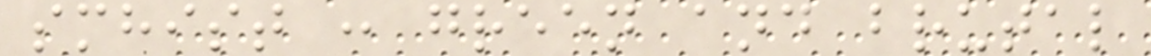smhist : green and brutal
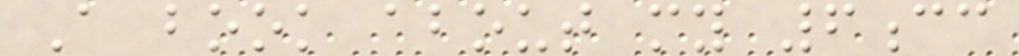A book about my 6cc
